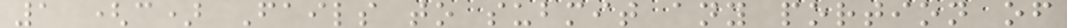1 (c) Fails to submit any portion of
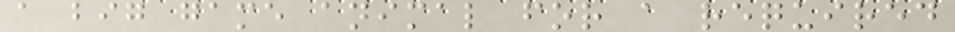a big game animal for a required
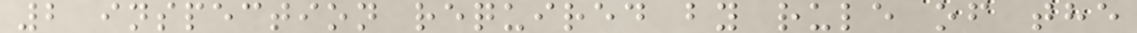2 inspection required by rule of the
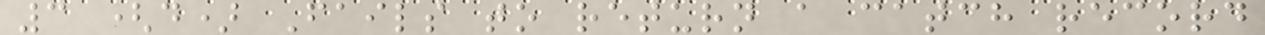3 (d) Fails to return a catch record
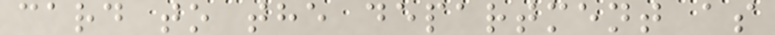card to the department as
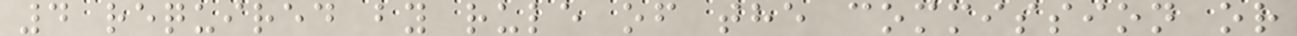4 required by rule of the commission or
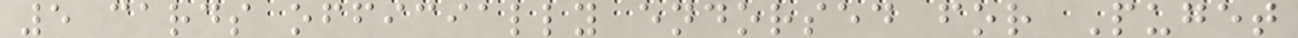5 cards officially endorsed for Puget
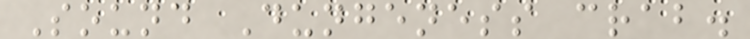Sound Dungeness crab.
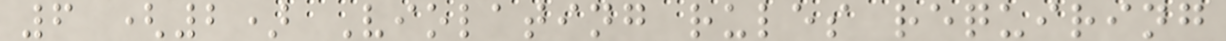6 (2) Violating rules requiring
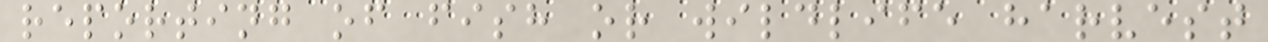reporting of fish or wildlife harvest
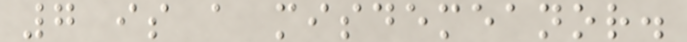7 is a misdemeanor.
